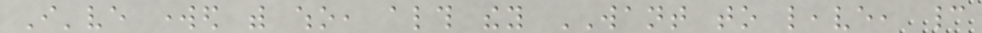I've worked with who, although they WANT to leave, cannot
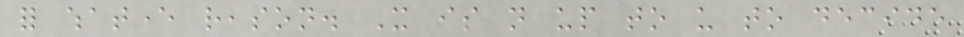for whatever reason. It is not up to us to decide
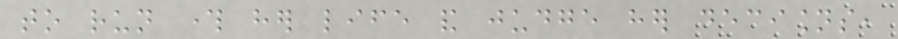to run through her life and judge her decisions,
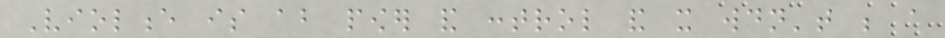Violence is about power and control and it wouldn't be a
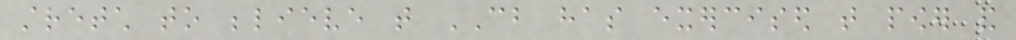stretch to believe that CB has exercised that power and
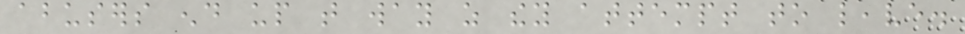abusers end up that way as they attempt to leave.
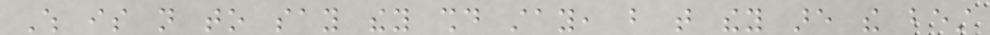Which is not to say they should stay, but that they are the best
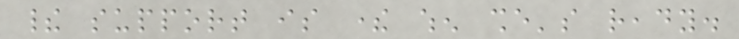their support is there when she's ready.
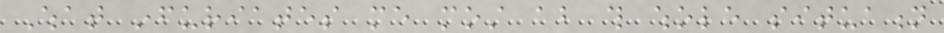What infuriates me most about this whole situation
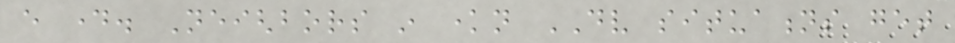every day. Neighbors in known DV situations get
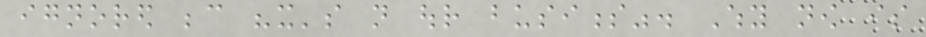ignored because "it's not our business". Why now is
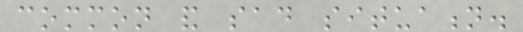common and sad situation.
